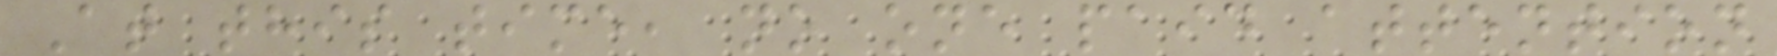At this time, no one paid attention
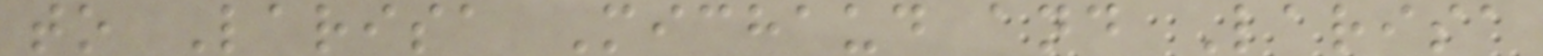to Larisa Michaud and Larisa
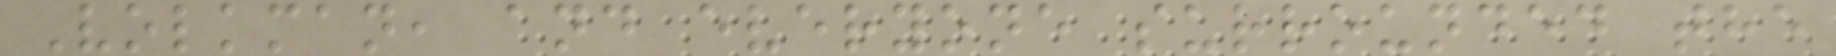Volkman, and everyone surrounded the
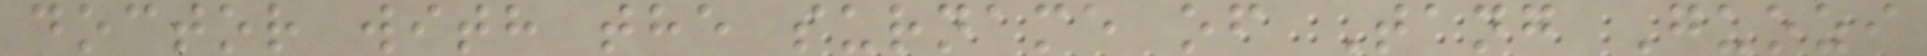doctor with the surname of Tang Guozi
